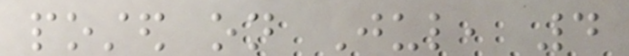posted on Jul, 4
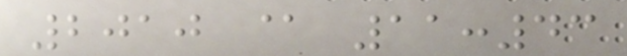2010 @ 11:43
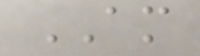AM
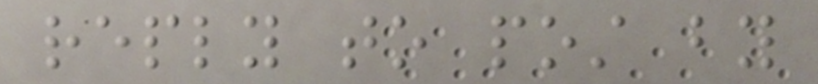reply to post by
